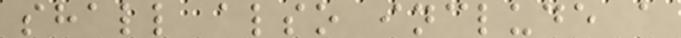shall also include a
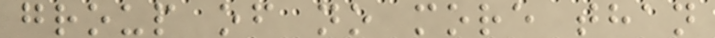group of no more than
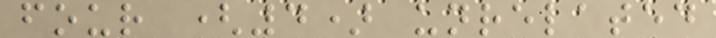four (4) unrelated
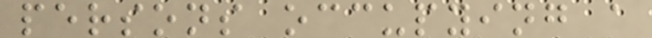persons occupying a
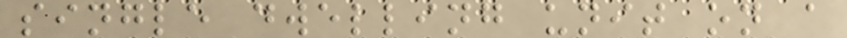single dwelling unit on a
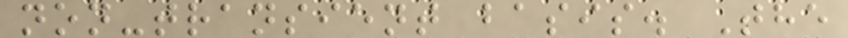non-transient basis. The
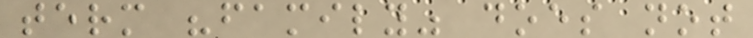term "family" does not
